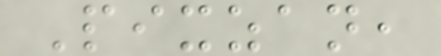Pixzan,
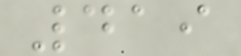419
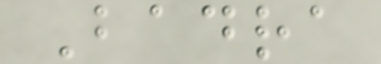Badra
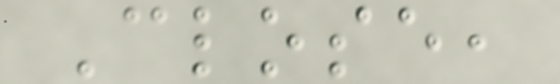Close,
